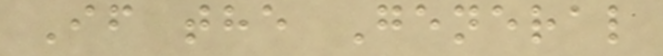If the General
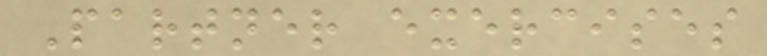Partner exercises
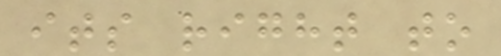its right to
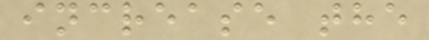increase the
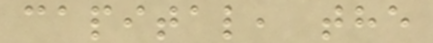capital, the
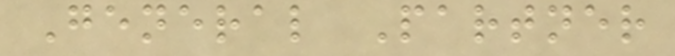General Partner
